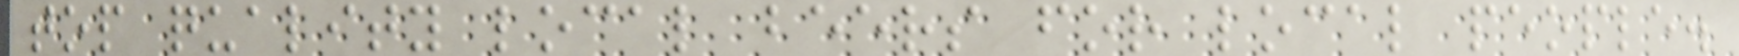top quality local beers for local people.
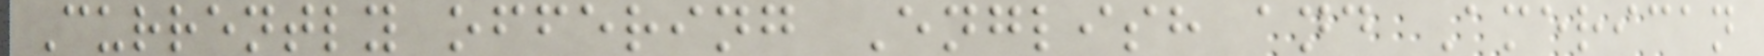Currently offering English and American
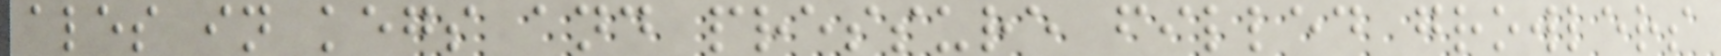ales in kegs and pressure filled growlers
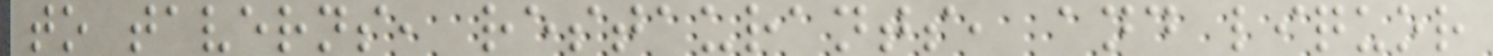to taverns, restaurants, and liquor
